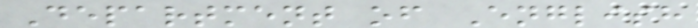Department of English
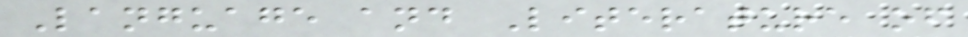Language and Literature of
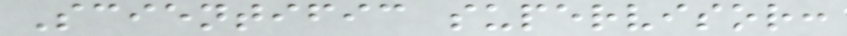Scientific supervisor:
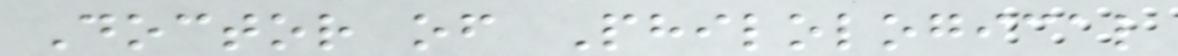Doctor of Philological
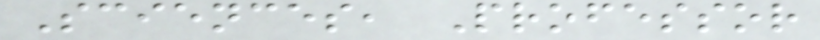Sciences, Professor
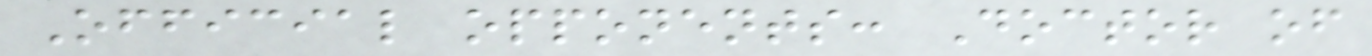Official opponents: Doctor of
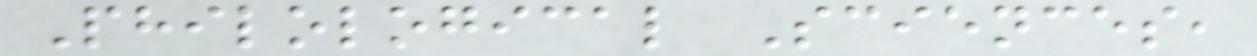Philological Sciences,
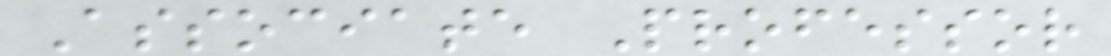Associate Professor
